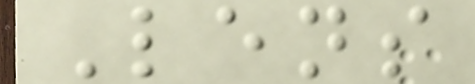Lens
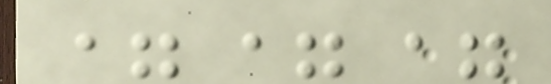===
